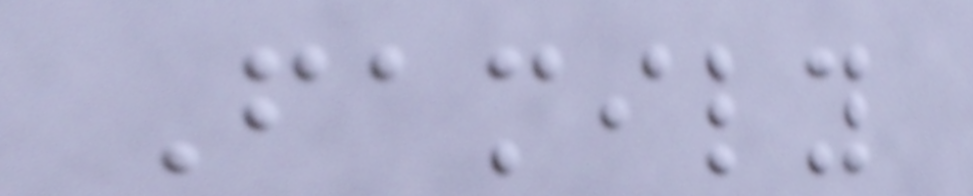Family
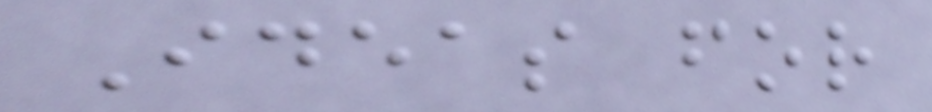Ideas for
